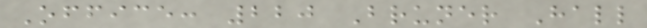Office: 220 Bruner Hall
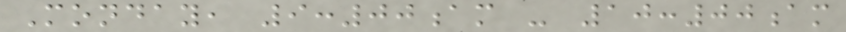Monday, 9:00am - 10:00am
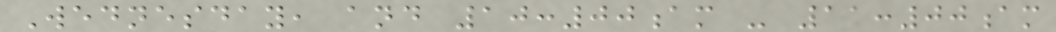Wednesday, and 10:00am - 11:00am
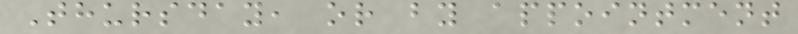Thursday, or by appointment
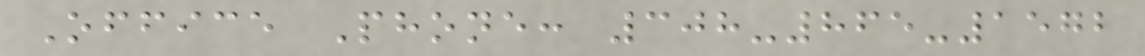Office Phone: 308-865-1572
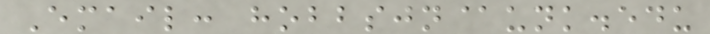Email: hobbsjn@unk.edu
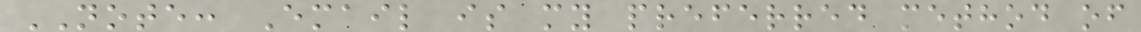NOTE: Email is my preferred method of
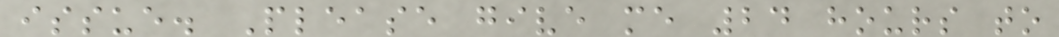issue. Please give me 24 hours to
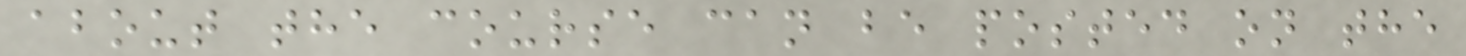about the course can be posted on the
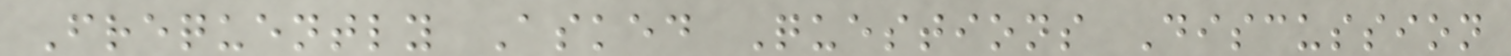Frequently Asked Questions Discussion
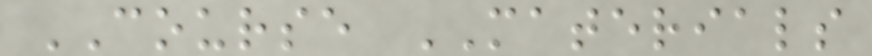COURSE MATERIALS
